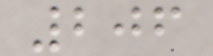206
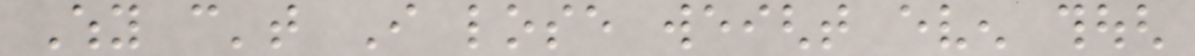Why can't I lose weight even though
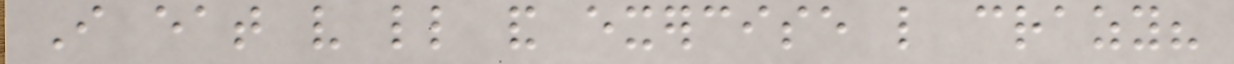I eat very little and exercise like crazy?
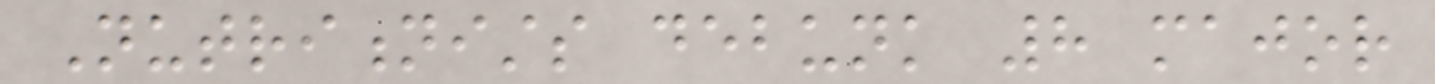Nutritionists debunk 8 major
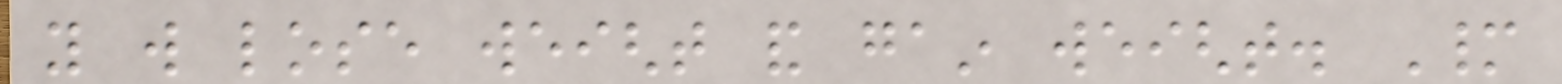you will lose weight and gain weight. Many
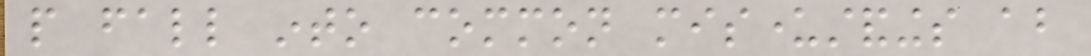people fall into common misunderstandings about
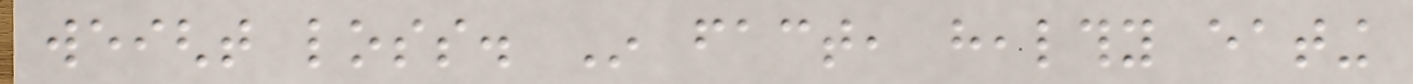weight loss. In fact, healthy eating
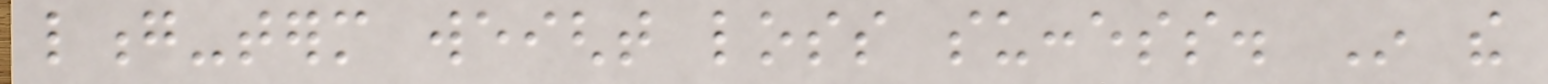long-term weight loss success. In the
